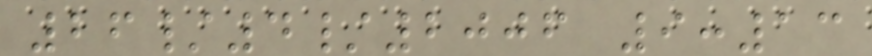26/4/2006 9:13
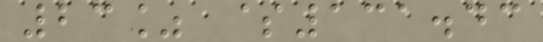23% $131.43
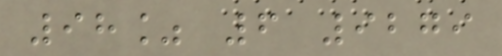98% 6 9279
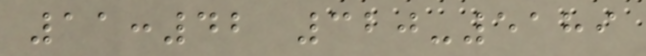11:42 320-5189
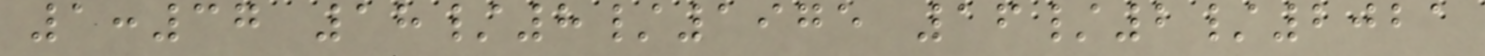1:37 18/8/1975 16/2/2021
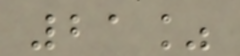21%
